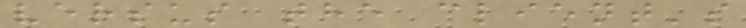versus the client's
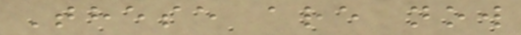These are now
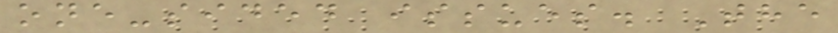one-sided issues. The
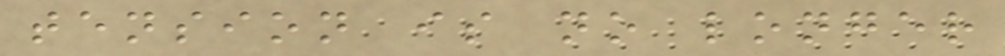tension is no longer
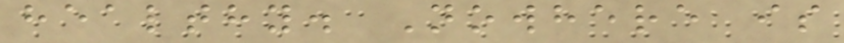healthy. Nowhere is
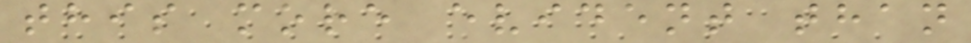this more evident than
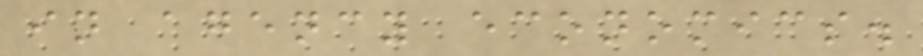in agency economics.
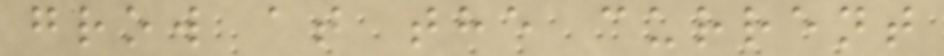grow at the current
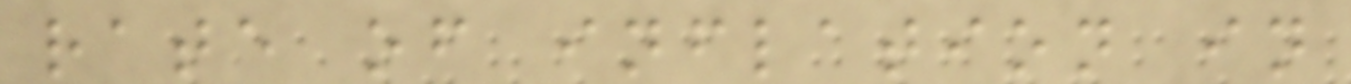rate of inflation in
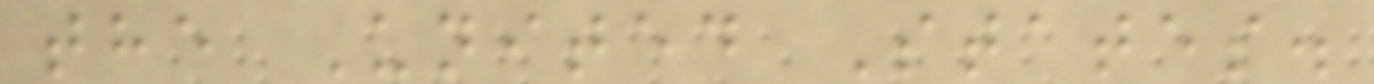the United States.
